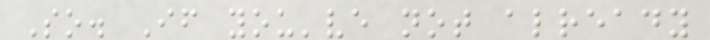So. If you've not already
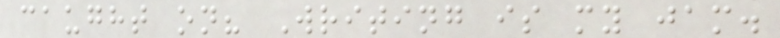caught on? Writing is my jam.
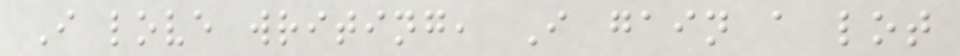I love writing, I gain a lot
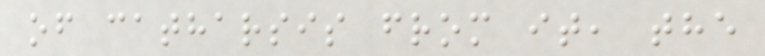of catharsis from it, the
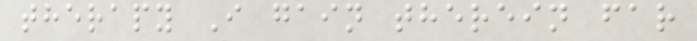therapy I gain therein far
